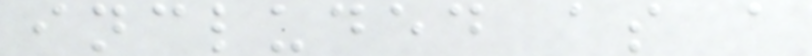included as a
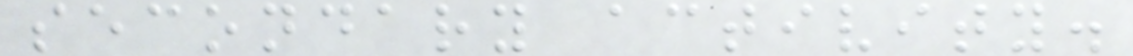secondary activity.
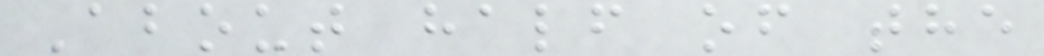About half of the
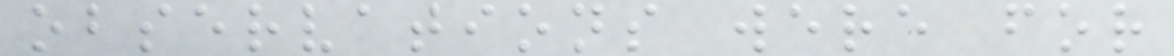observations were for
